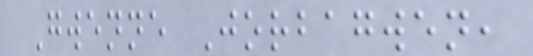Gwenne Jorbagwen,
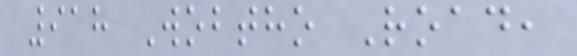918 Wobtho Road,
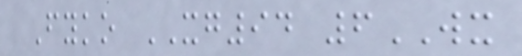Fyko XG94 6WX
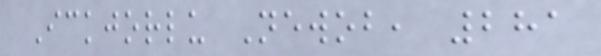Ickjorlu Newob, 281
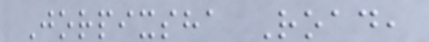Jorpixsha Road,
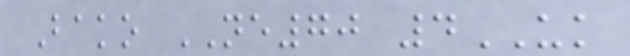Bako NE70 4UK
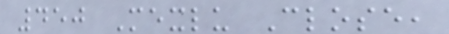450 Mexlu Close,
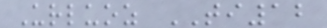Urluoz TI12
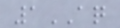1AQ
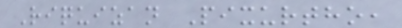Riquizan Pixurtho,
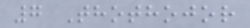7 Thothojor
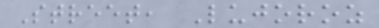Street, Lujoroz
